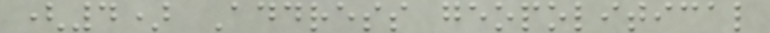(4) Address geopolitical
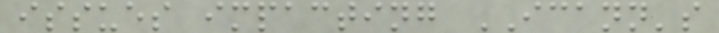issues impacting ICANN's
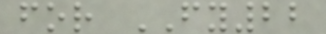for FY22
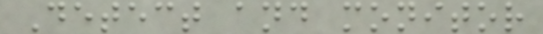Detect and monitor
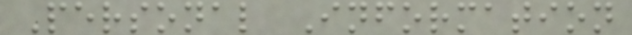Personal Information
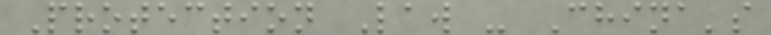Protection Law - China's
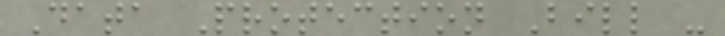Data Protection Bill -
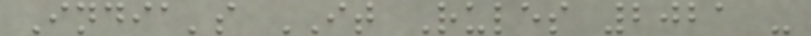India's IT Rules 2021 -
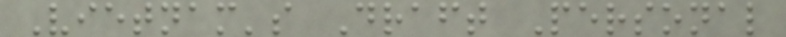Vietnam's Draft Personal
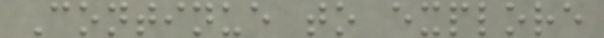Continue to explore
